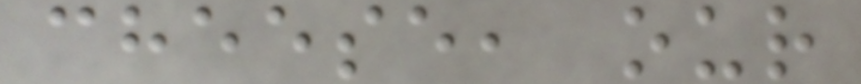cheese, our
